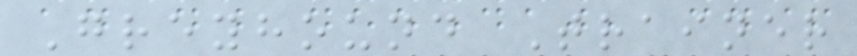Greyhound Trainer
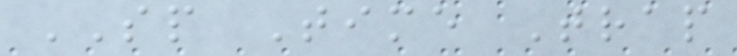SP Time Trap
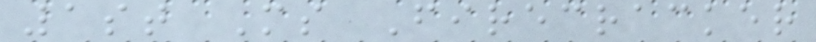1st Ms Firecracker
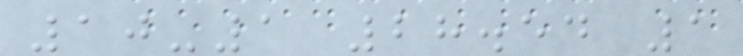10-1 28.54 1
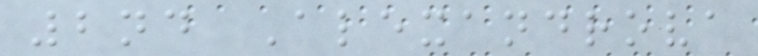2nd Alexandrova
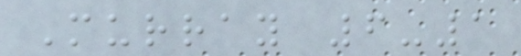Murray 6-1
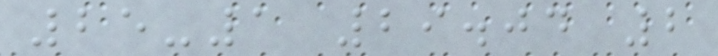25-1 29.04 2
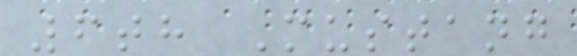6th Mustang
